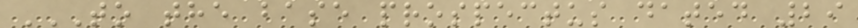TO THE BASE PROSPECTUS DATED 29
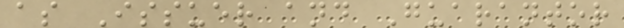as Issuer and Guarantor
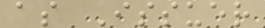as Issuer
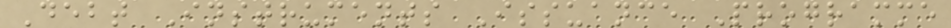Debt Instruments Issuance Programme
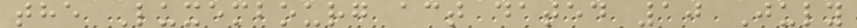the Luxembourg act dated 10 July
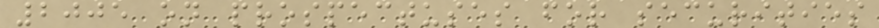2005 on prospectuses for securities
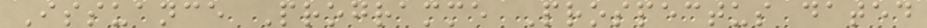Issuance Programme Prospectus dated
